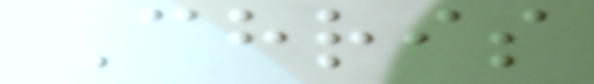Chris
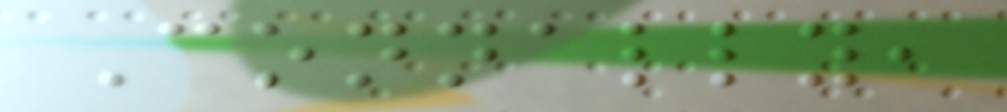Connally,
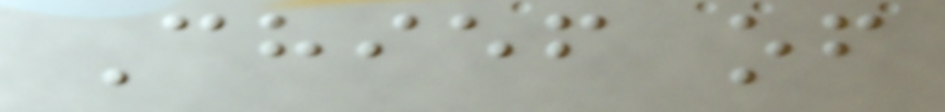Chief of
